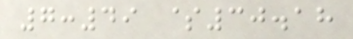7:49 $30.18
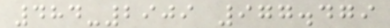484-2909 977.479
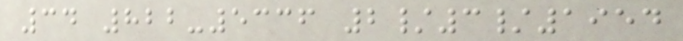34 822-5336 2/3/1954
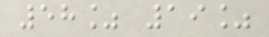58% 19%
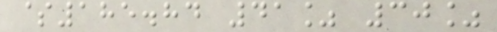$185.84 41% 30%
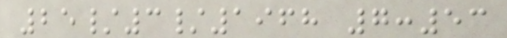25/3/1968 7:53
